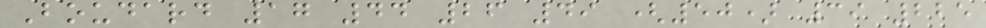Boudard 17 44 26 49 (50) 39 225
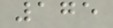175
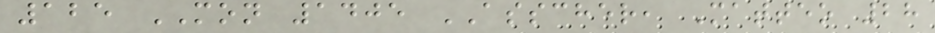125 MON 1405 ASSCHER, Matteo 28
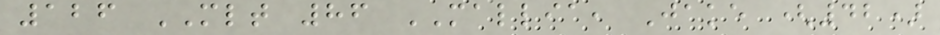126 MLT 86 MALLIA, Jake (42)
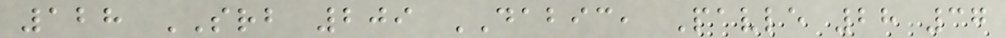128 SRB 209 DABIC, Pavle 28 37
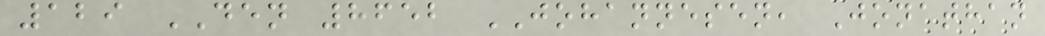129 DEN 8652 JOHANNESEN, Jonathan
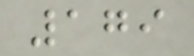179
